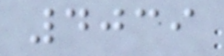4039
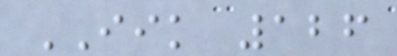IIK 126
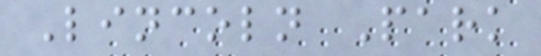Lincoln Park
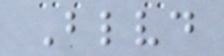Blvd
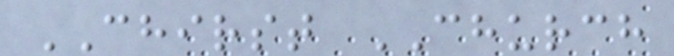CHIRST CHURCH
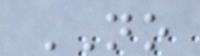NO
